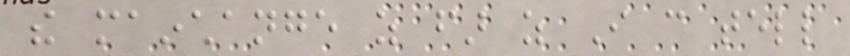the mainchange as far as I can tell
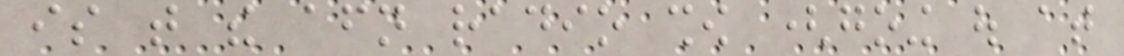is that the afternoon radio show (going out at
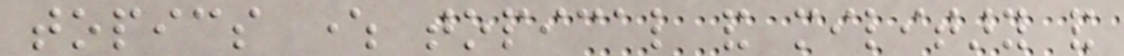topics where topical and military and
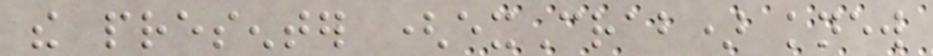the presenter (exCrab) knew
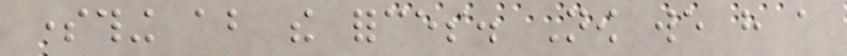something about the forces. Now we have a
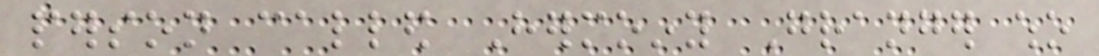person called Hermoiny Granger who
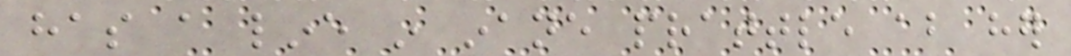has a line in inane prattle about her
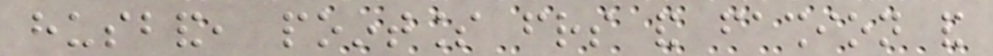husband, pointless friends and fashion and
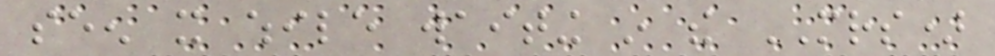seen it while waiting in the MRS)
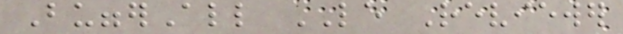BuggerAll LE Reviewer
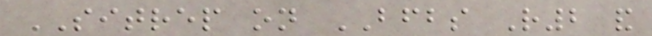SITREP on BFBS R2 and
